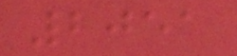2051
